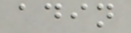adin
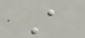A
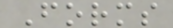Forms
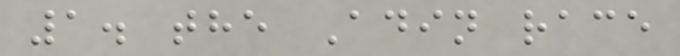1. the Adin race
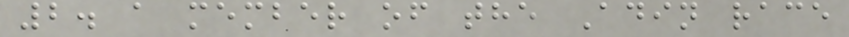2. a member of the Adin race
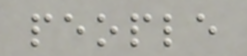people
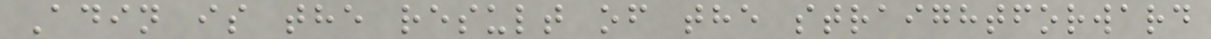Adin is the result of the straightforward
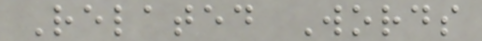Related Words
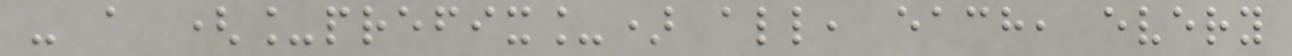- a (_prefix_) all, each, every
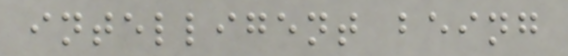intelligent being
